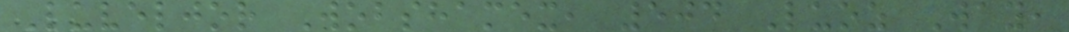Luveljor Wobshamex, 504 Luoz Way,
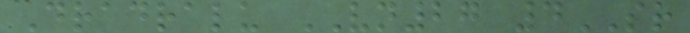Dradralu VN27 4SR
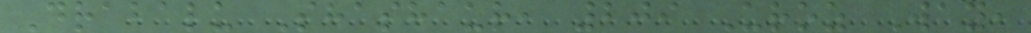Drabalu Shashaur, 209 Uroz Way,
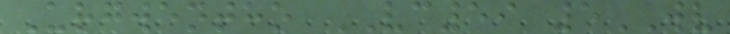Urgwentho VC59 5WV
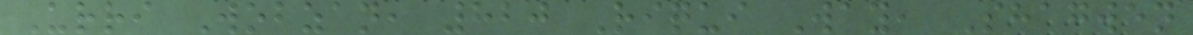Urri Wobzan, 820 Riqui Way, Shagwen
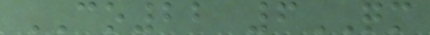CO22 6QM
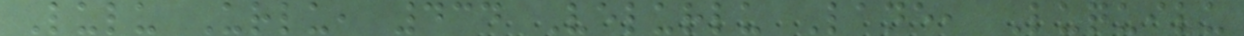Lulu Urlu, 434 Velurlu Lane, Luquilu
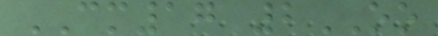CM17 2OO
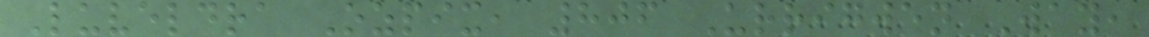Luveldra Ozpix, 806 Urrigwen Way,
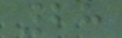28
